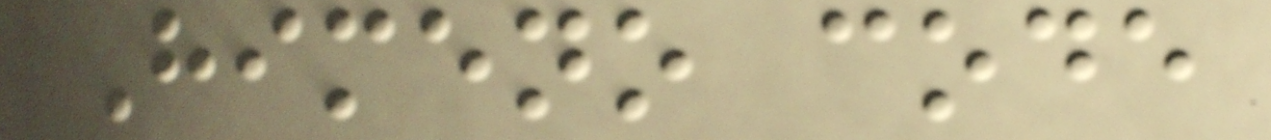Himeno code
